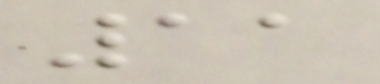11
